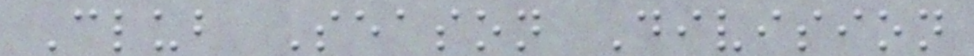Club Season Division
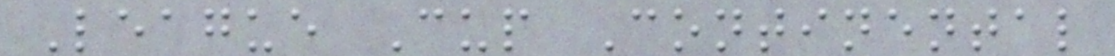League Cup Continental
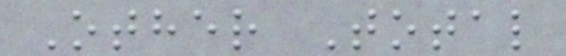Other Total
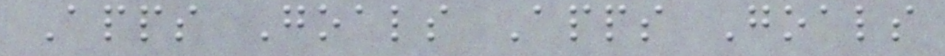Apps Goals Apps Goals
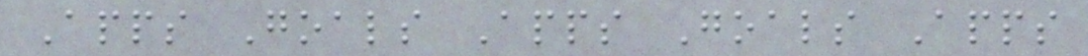Apps Goals Apps Goals Apps
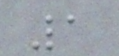1
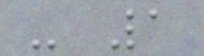- 1
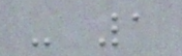- 1
